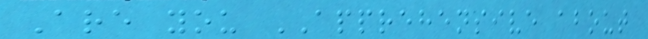Are you APPREHENSIVE about
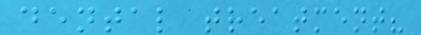dental treatment?
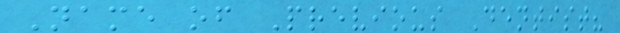Name of Previous Dentist?
